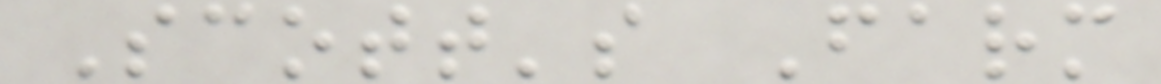Scott's Farm
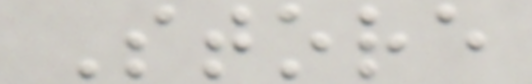Store
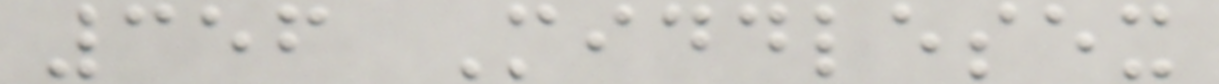356 Middlesex
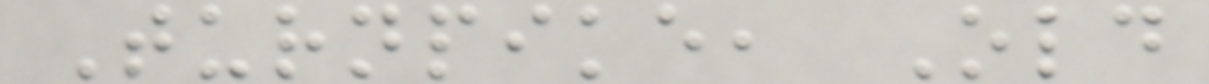Turnpike, Old
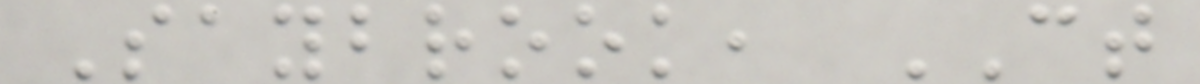Saybrook, CT
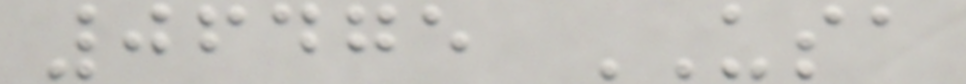06475 USA
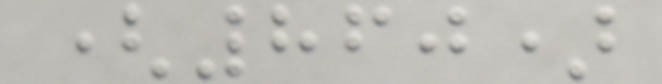(860)
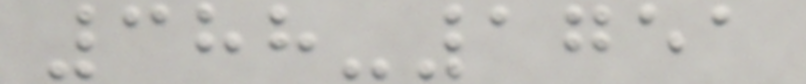388-1751
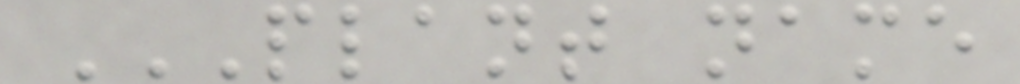PLANT NAME
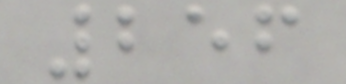256
